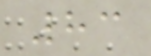83
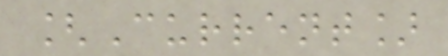[Current]
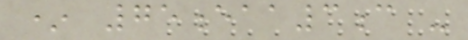* 75eaa3c -
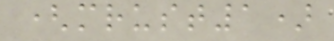(mrust1)
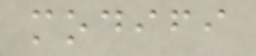modifi
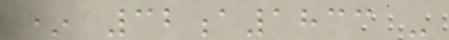* 32a1833 -
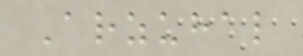Arzuhal
